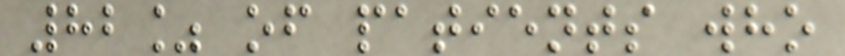82% of patients who
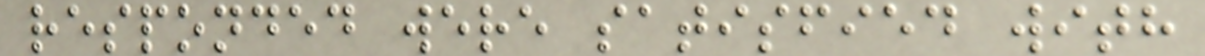responded were satisfied with
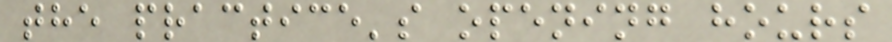the practice's opening hours
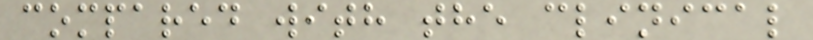compared with the clinical
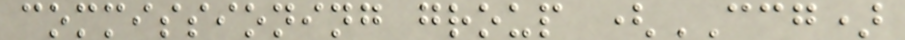commissioning group (CCG)
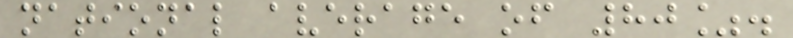national average of 80%.
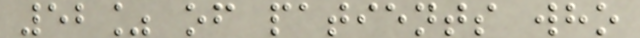52% of patients who
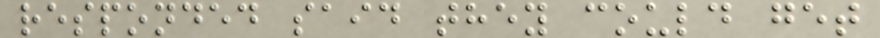responded said they could get
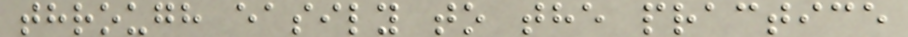through easily to the practice
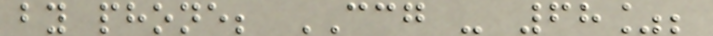by phone; CCG - 68%;
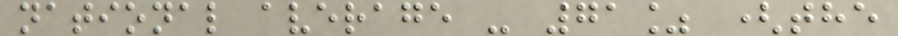national average - 71% (the
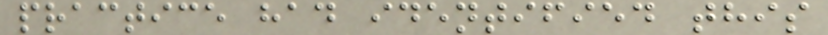practice had identified this
